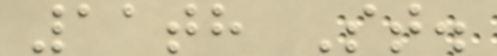11th St.
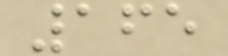165
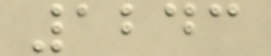1243
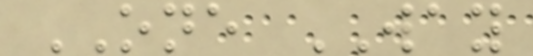ONE WAY
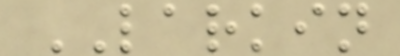LARKIN
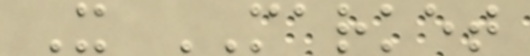X MARKET
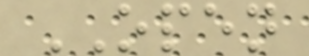OPEN
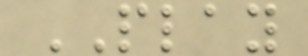PLAY
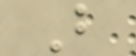B
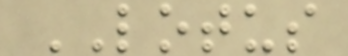LOTUS
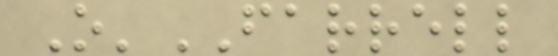O'FARRELL
